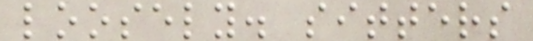loosely. sitters
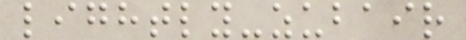lightly-zubair
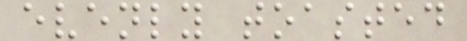evenly toasted
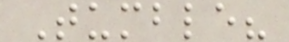Tumble?
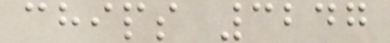chips 3247
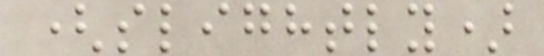(slightly)
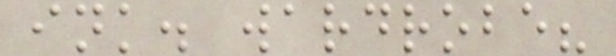ink. wardrobe?
